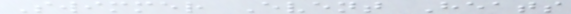Swimmer Event Heats
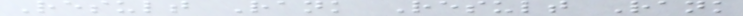Result Rank Result Rank
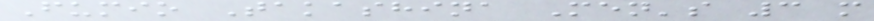Fumio Takashina Men's 3 m
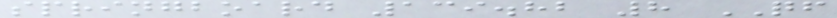springboard 139.82 8 QF
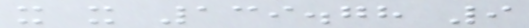x x 139.78 9
